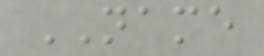NAME
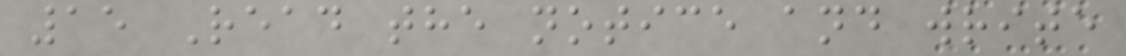15 Read the notice and write
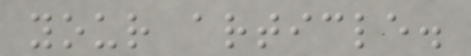your article.
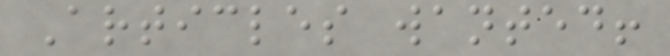Articles wanted!
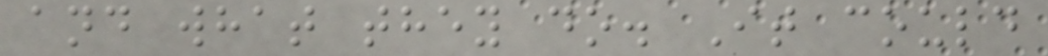and what they do. It could
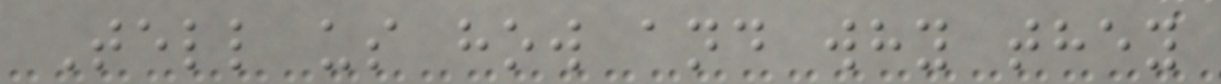Tell us how and why they
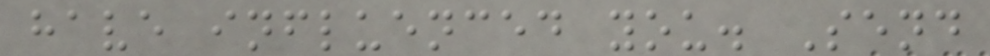have influenced you. Send
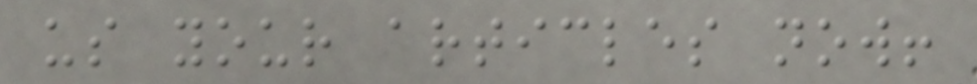us your articles now!
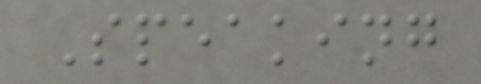Speaking
